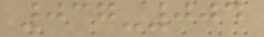037-004
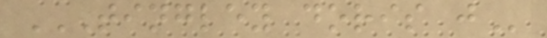TINGLEY DORIS J
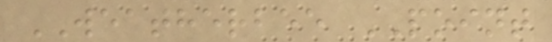WEATHERBEE POINT
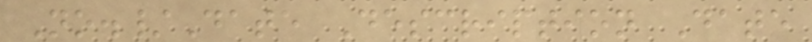No./Date Description Date
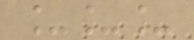___
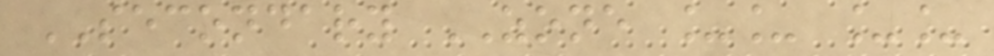SECONDARY ZONE __ __
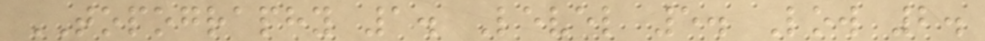TOPOGRAPHY 1. Level 5. Low 2.
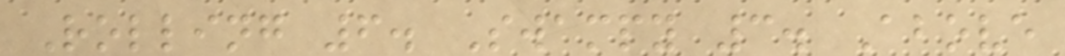Rolling 6. Swampy 3. Above
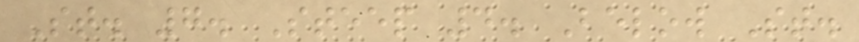St. 7. Steep 4. Below St.
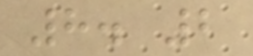8. 2
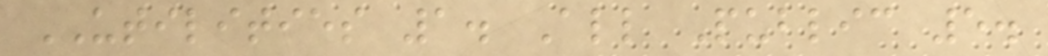UTILITIES 1. All Public 5.
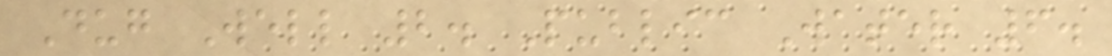Dug Well 2. Public Water 6.
